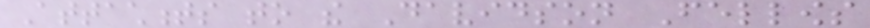Attachments to the Davidson Fellows
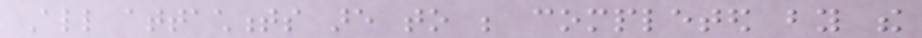All attachments are to be completed by the
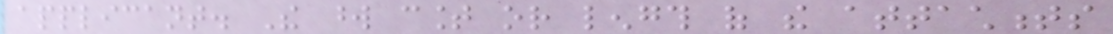applicant. The word count or length of the attachments
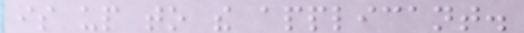is up to the applicant.
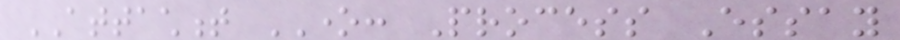ATTACHMENT ONE: Process Essay
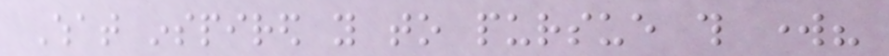What inspired you to pursue this work?
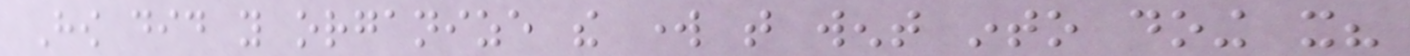How did you organize the work that went into doing it?
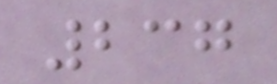237
